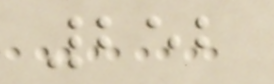252
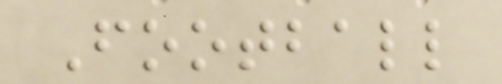Football
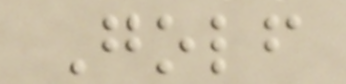Golf
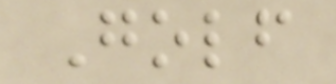Golf
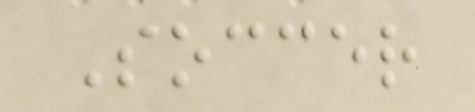Soccer
